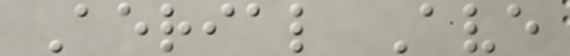Aerial Ave
